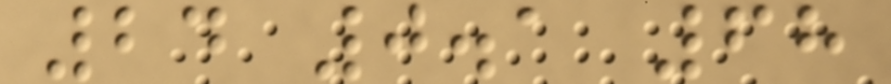24 0.1 68
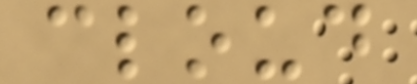cloud
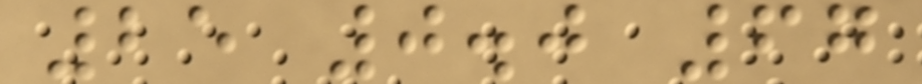25 0.0 67
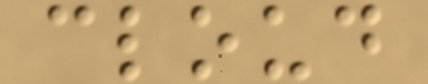cloud
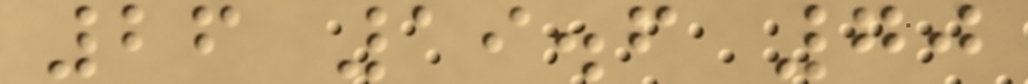26 19.6 70
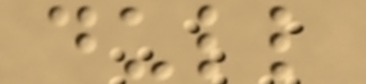dull
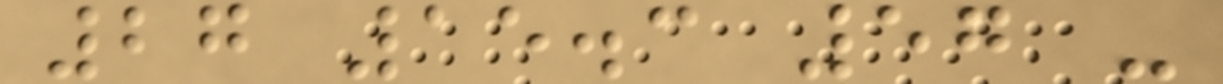27 15.3 57 -
